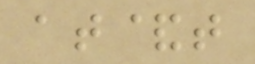at&t
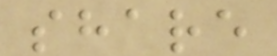share
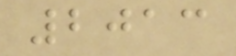2013
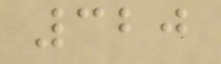320
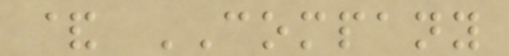& COMPANY
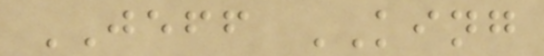JEFF KING
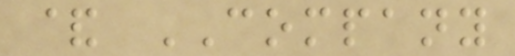& COMPANY
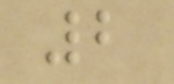2
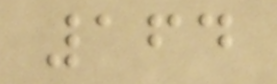164
